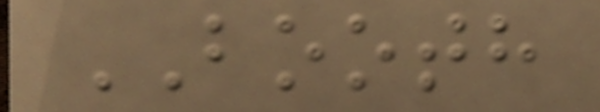BOOTH
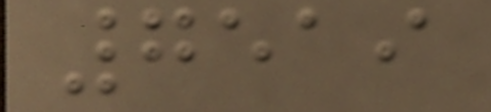7519
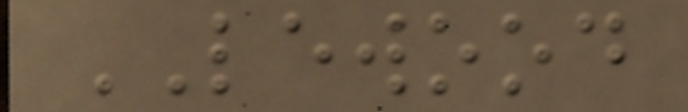LEWOOD
